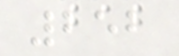252
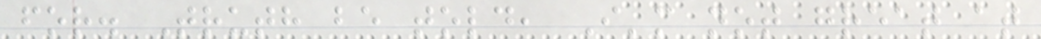for. Truth be told, I'm not great at
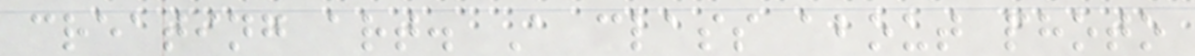creating art. A class about photo
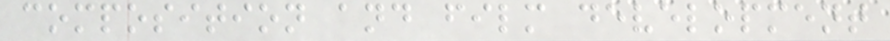composition and film development
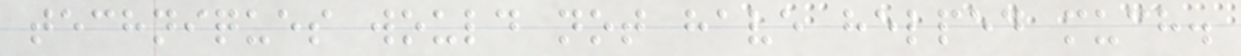techniques would not have helped much.
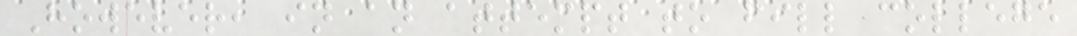However, in an attempt to fill college
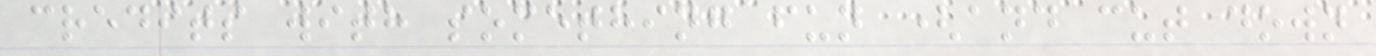credits with something fun (and cut down
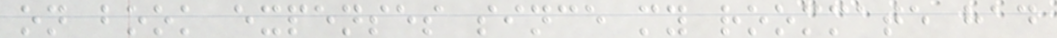on book expenses since my roommate had
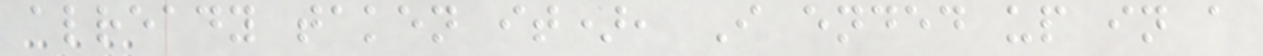already taken it), I ended up in a
